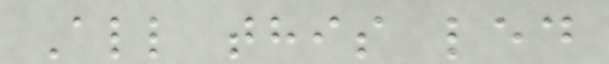All this led
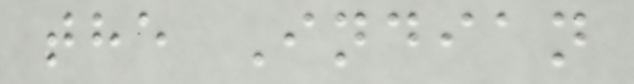the Indian
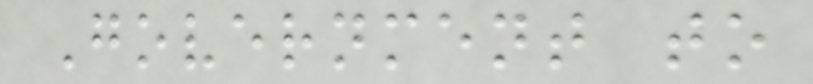Government to
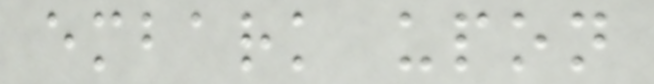embark upon
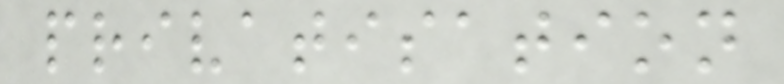privatisation
